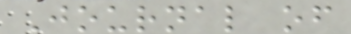Journal of
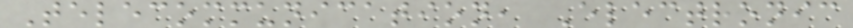Telecommunication, Electronic
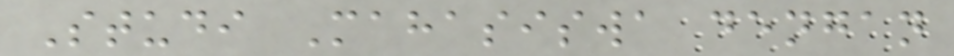Studi Mahasiswa dengan
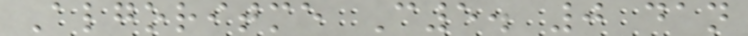Algoritme C5. 0 dan
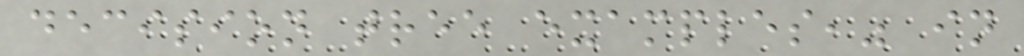decision tree examples," in
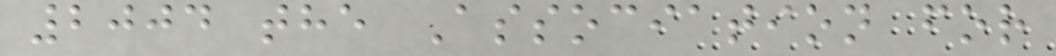2004 the Association for
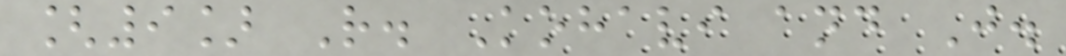[9] R. Kohavi and J.
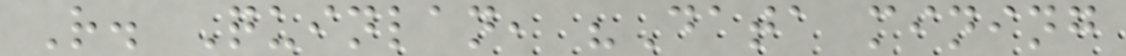R. Quinlan, "Data mining
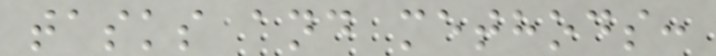tasks and methods:
